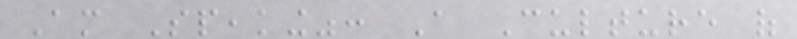Am Speaking": A Culture of
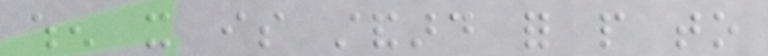when it is standard for people to
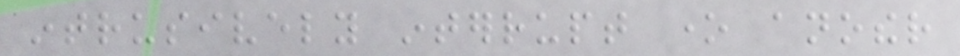intrusively interrupt one another
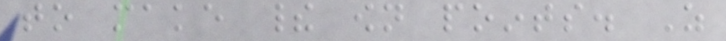to make their own points. As
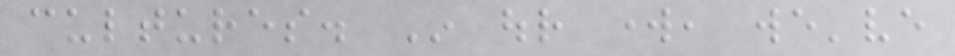cultures. In our work, we've
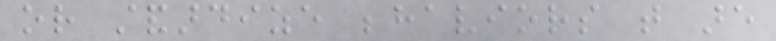or standardize behaviors that are
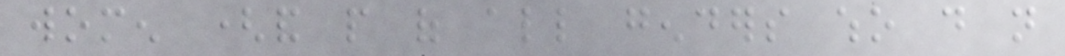women (and people of all genders who do not
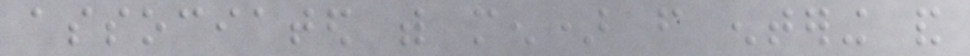associated with men) from entering and
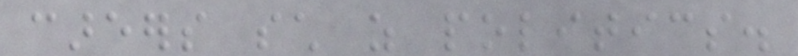careers such as politics.
